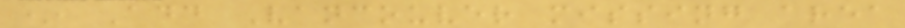* Add Vancouver missing area
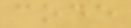code
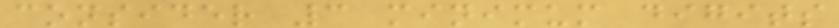consider 3 minimum digits
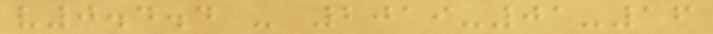v0.4.4 - 2019-01-16
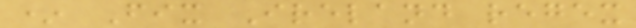* Fix Ireland regex
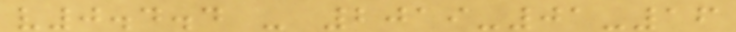v0.4.4 - 2019-01-16
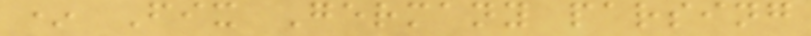* Fix Germany parsing
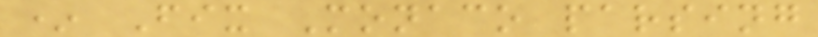* Fix Monaco parsing
